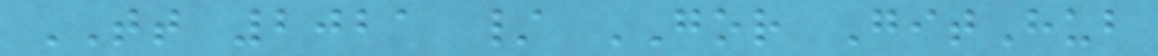TT 2021 / GOR GitHub
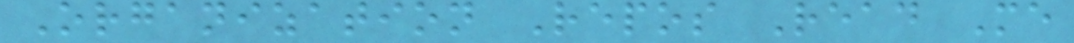Organization Repos Read Me
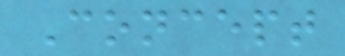Concept
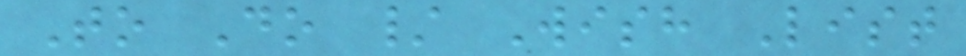To Do / Wish List
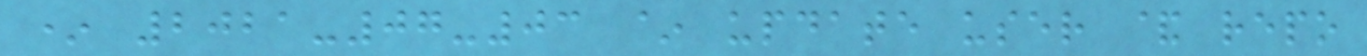* 2021-07-03 ~ update user & repo
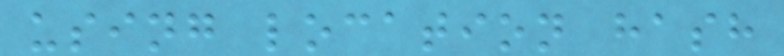using location hash
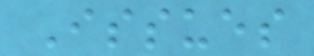Issues
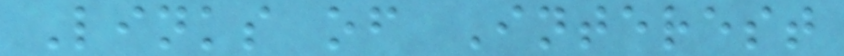Links of Interest
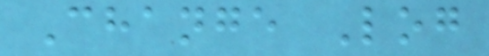Change Log
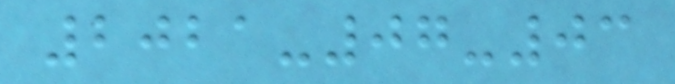2021-07-03
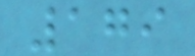179
